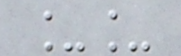__
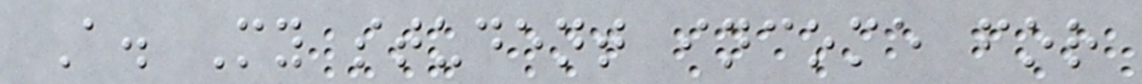A. My student income for
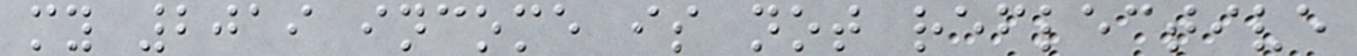my 2019 income is not reflective
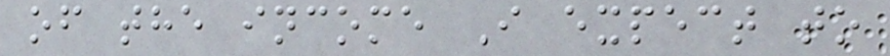of the income I expect to
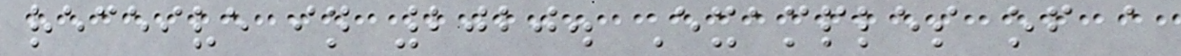receive in 2020. Examples of a
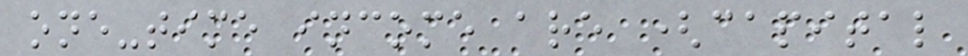one-time income are (capital
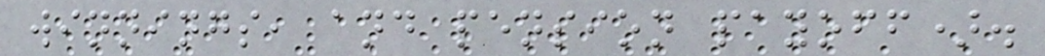winnings, and pension payoff).
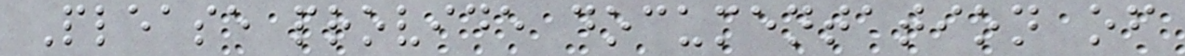Please provide documentation of
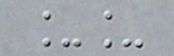__
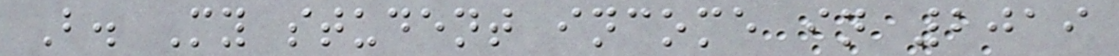B. My student income in 2019
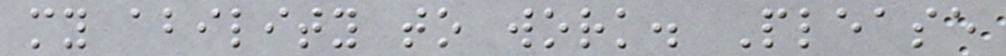my ability to work. Please
